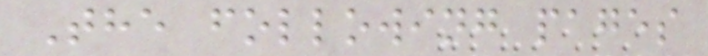The following pages
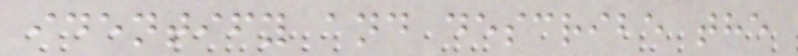identify and describe the
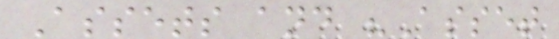Assets and "Asset
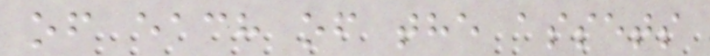of each of the assets
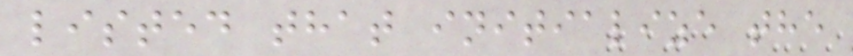listed that initialize the
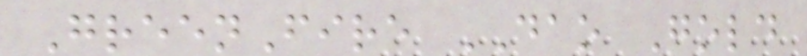GreenFire DAO Gold
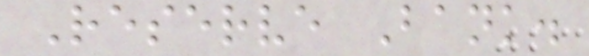Reserve Bank.
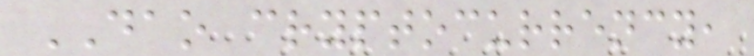DAO cryptocurrency,
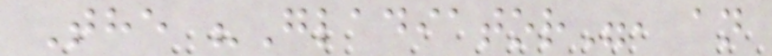The "Gladiator", an
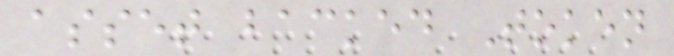asset backed Token
